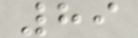89
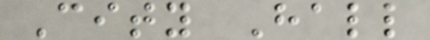City Hall
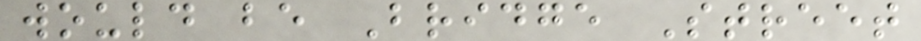would be Bridge Street
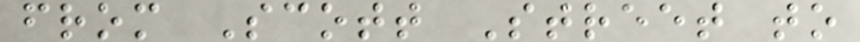from Scott Street to
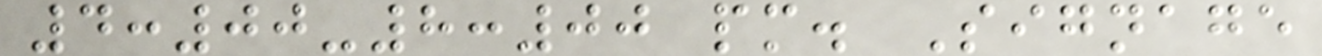4:00-8:00 pm. Signage
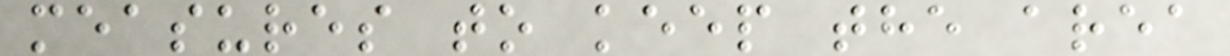measures to keep the area
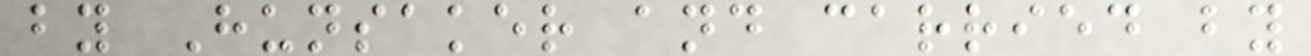by Hunsaker and carried by
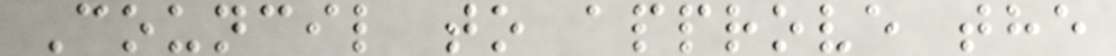Council to approve the
